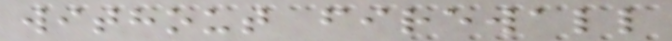without firewall
